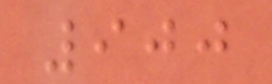900
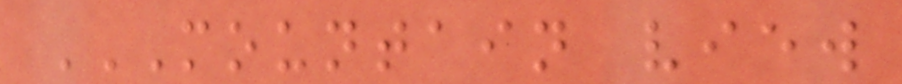MOUNTAIN VIEW
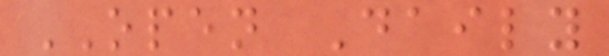OPEN Daily
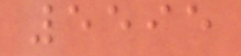5595
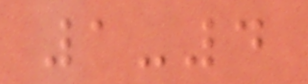1-4
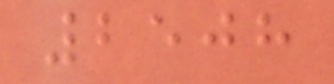2508
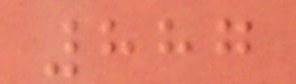887
